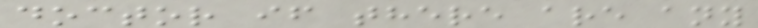doctor if there are any
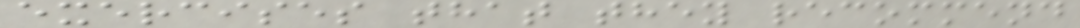exercises that they recommend
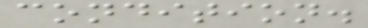condition.
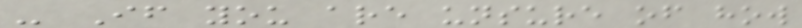- If you are unsure of how
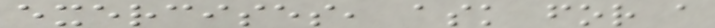exercises, ask for a
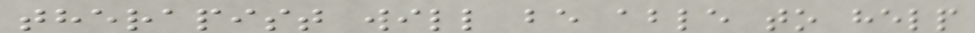therapist will be able to help
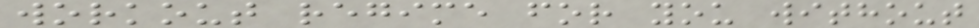workout regime for you without
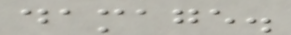damage.
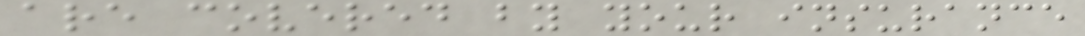are covered by your insurance
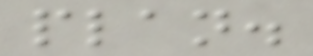plan.
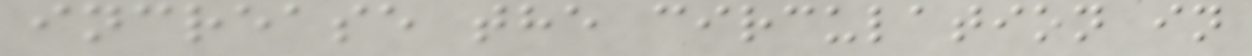increase the circulation in
